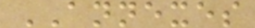ANNEXES
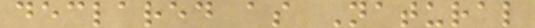declared as Natural
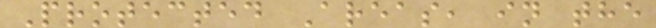Protected Areas, in the
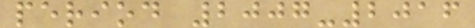period 2007-2016
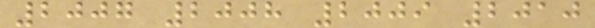2007 2008 2009 2010
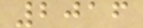2016
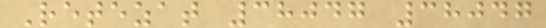Retezat 38047 38047
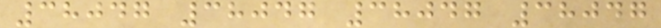38047 38047 38047 38047
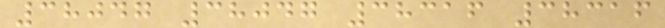38047 38047 38316 38316
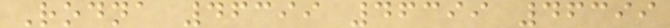Rodna 46399 46399 46399
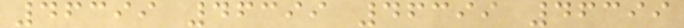46399 46399 46399 46399
